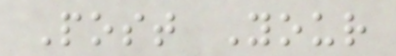Post Your
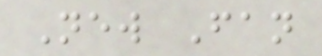New Fan
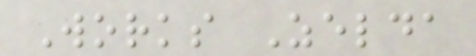Works Zelda
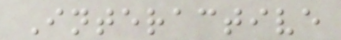Interactive
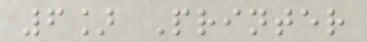6] Printer
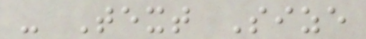- Text Size
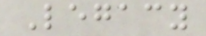Legacy
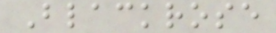Blackrose
